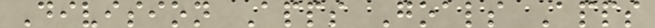Division Apps Goals Apps
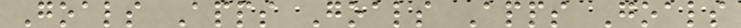Goals Apps Goals Apps Goals
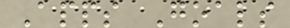Apps Goals
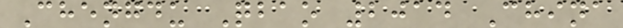Chengdu Qbao 2014 China
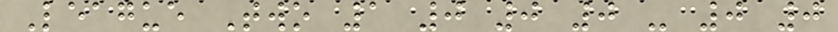League Two 1 0 0 0 - 0 0
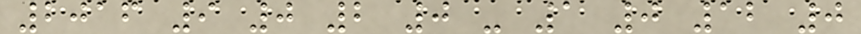2016 9 0 2 0 - 1 0 12 0
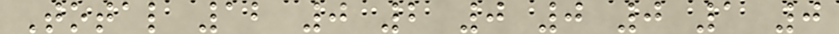Total 12 0 2 0 0 0 1 0
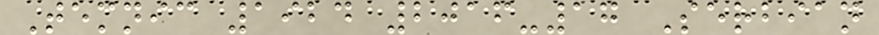Temnic 1924 2016-17 Serbian
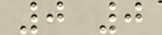0 0
